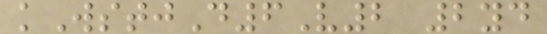kWstjD6V2 2yd
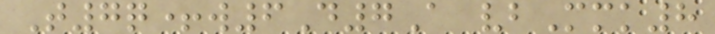T7q+w6D7A vbMmk8
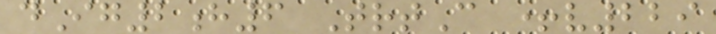dIg2h6 TrtC +v229
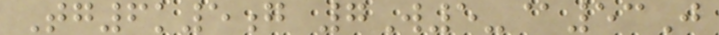Tg6k5g 7W5-@53J
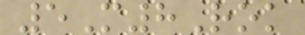5M8Rok
